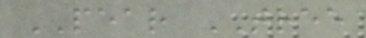PEAR TREE
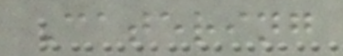Catering
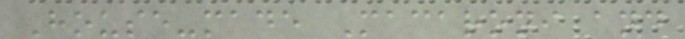House-made Macaroni and
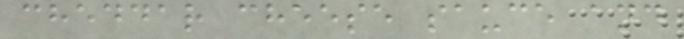cheddar cheese sauce and
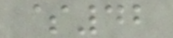$42
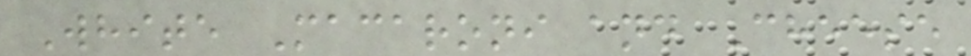White Macaroni and Cheese
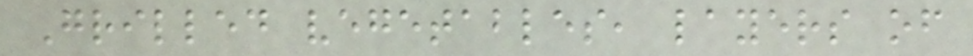Grilled vegetables, layers of
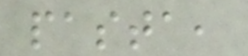pasta,
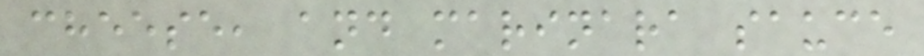cheese, and marinara sauce
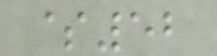$52
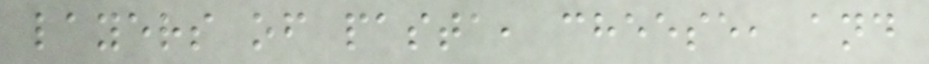layers of pasta, cheese, and
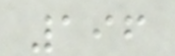196
